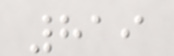819
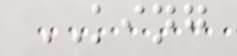KING
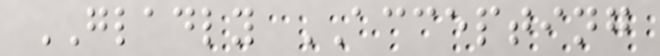GLADLY ACCEPTING
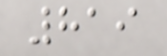819
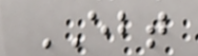EBT
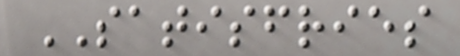SATISFRIES
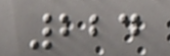224
